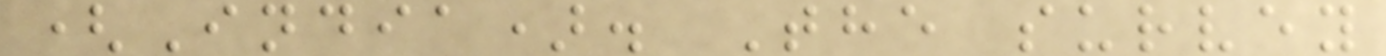(India). The survey
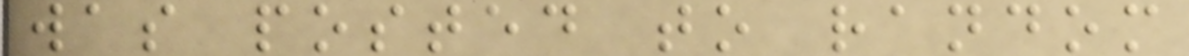was posted to random
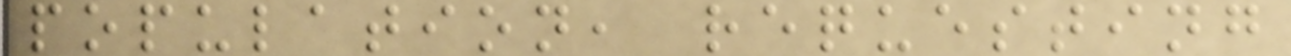population, requesting
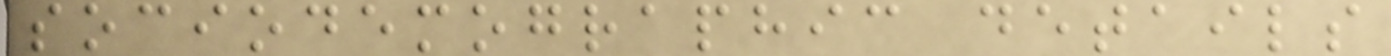sociodemographic details
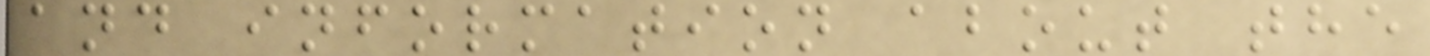and information about the
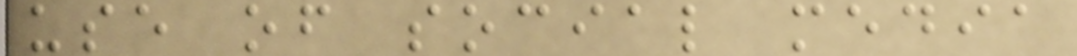use of social media
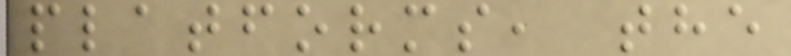platforms, the
